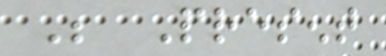Be Present
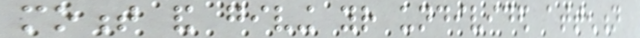moment and giving your undivided attention
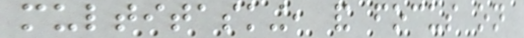multitasking, and focus on
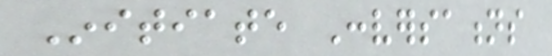Initiate Conversations
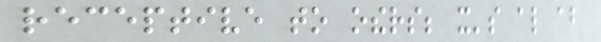receptive to others; it's also about
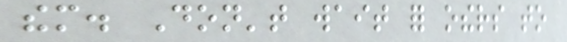them. Don't wait for others to
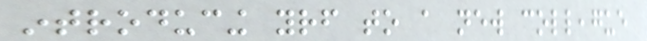introducing yourself to a new colleague
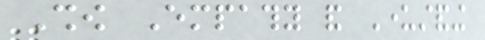Show Empathy and Understanding
